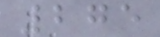275
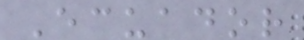Ecuador
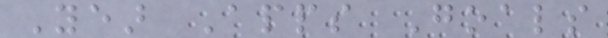Year Apps Goals
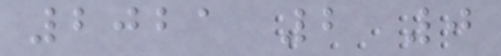2021 2 0
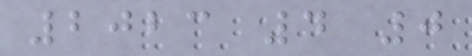2023 4 0
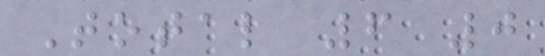Total 6 0
